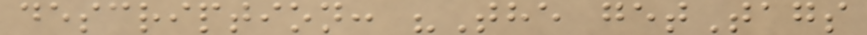description: "The getTags
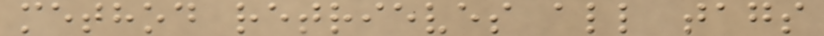method retrieves all tags
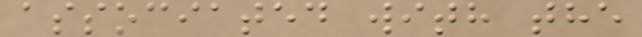associated with the
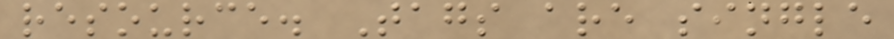resource. Tags are single
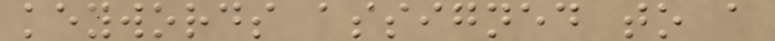keywords assigned to a
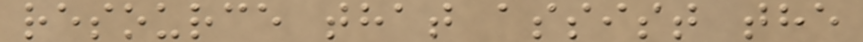resource that assist the
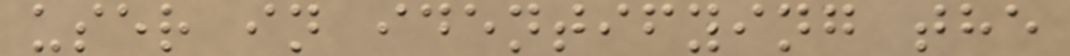user in identifying the
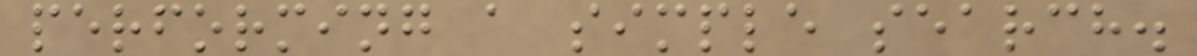performing a simple search.
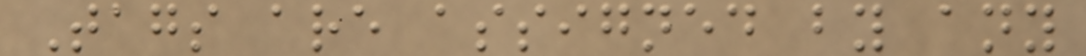Tags are assigned by any
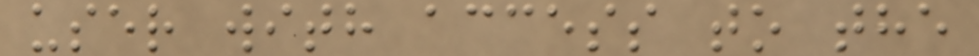user with access to the
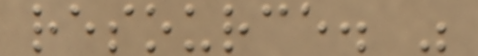resource. "
